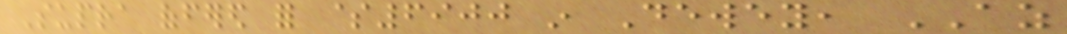Supra offered for $6900 in Dewey, AZ
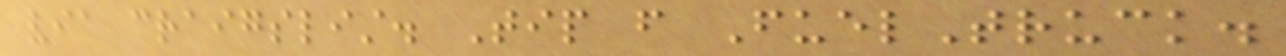via craigslist. Tip from FuelTruck.
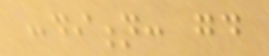condition: good
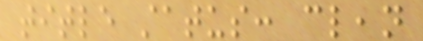title status: clean
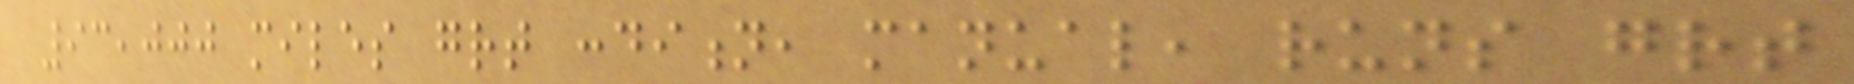93,000 miles great condition, manual, runs great
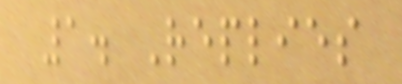1. Replies
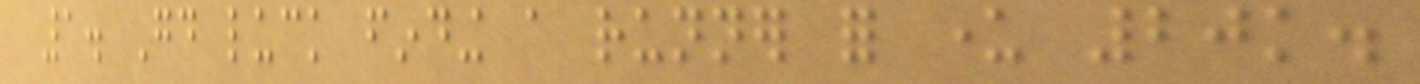1. Good luck finding a runner for under 20k.
